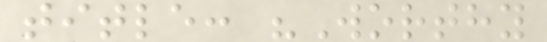title: "Worthy
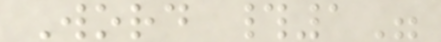Word #1"
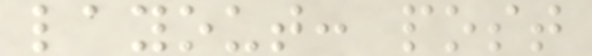layout: post
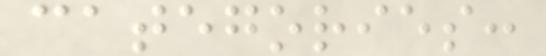categories:
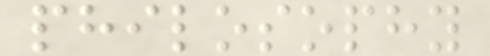philosophy
